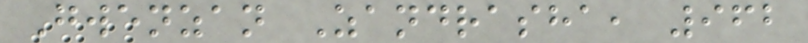Gwenzan Zandrasha, 962
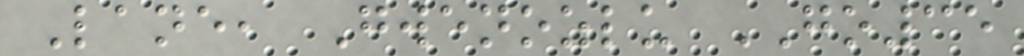Lane, Gwenozlu GO35
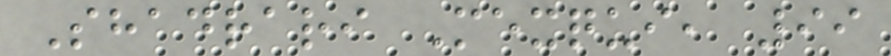Shadrari Mexqui, 99
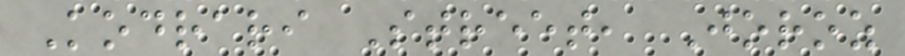Kodrari Street, Joroz
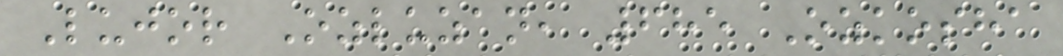Lujor Ozluzan, 685 Ozkosha
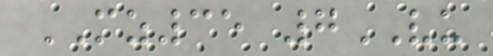MZ35 7VU
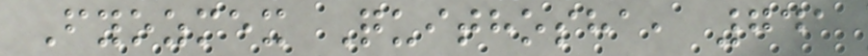Fyozmex Quithosha, 741
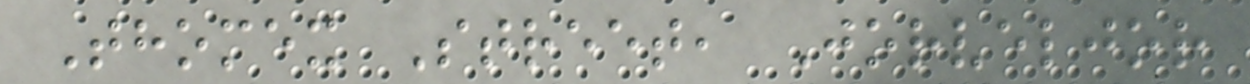Thomex Street, Jorveljor
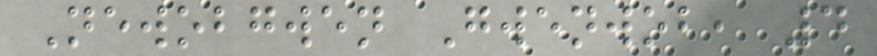Newobgwen Gwenwob, 4
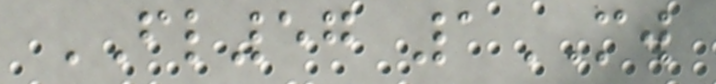FL57 1MW
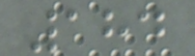184
